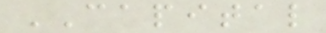CAPITAL
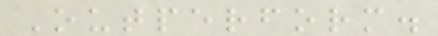Outperform.
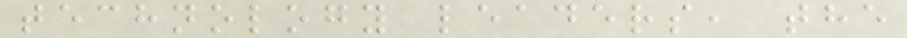technology leaders, the
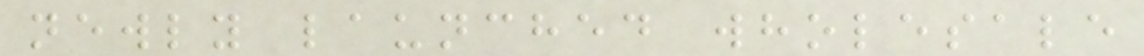newly launched wholesale
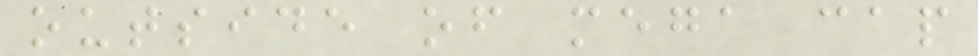outside of mega cap
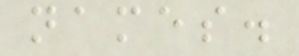names.
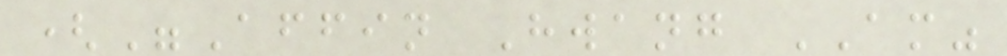("Affin Hwang AM"
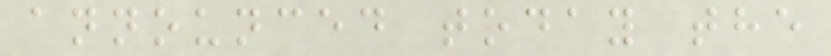announced today the
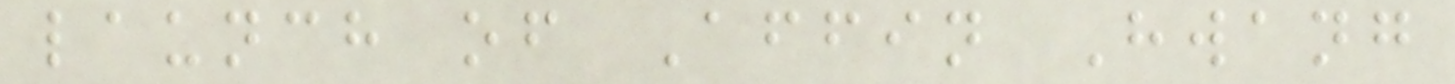launch of Affin Hwang
